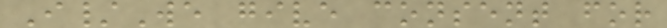I/We give consent for
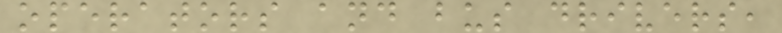operators and bus drivers,
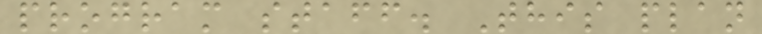program staff. This plan
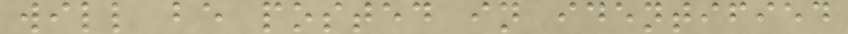will be posted in identified
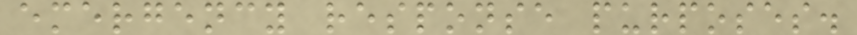emergency response purposes.
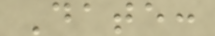Date:
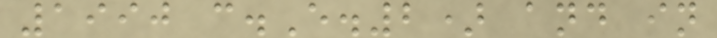1990 c.E.2) and in
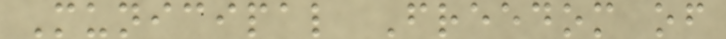Municipal Freedom of
